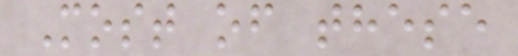Most of these
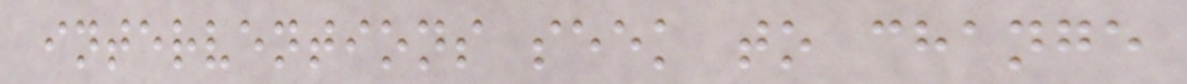interventions seek to change
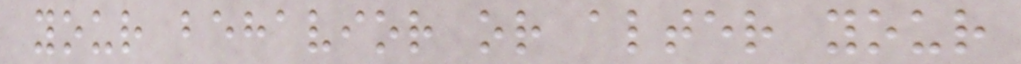your behavior or alter your
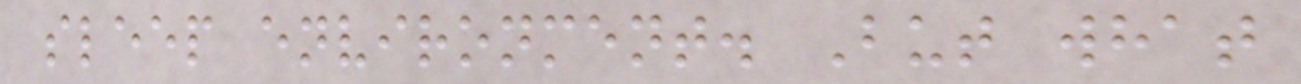sleep environment. But what
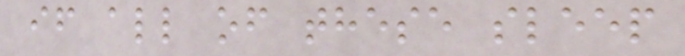if all of these sleep
